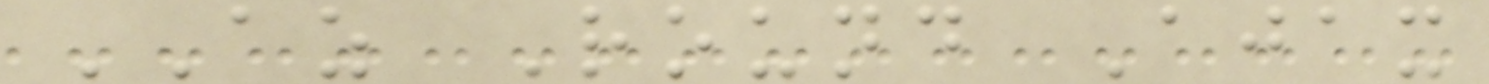AZ Round Ajax
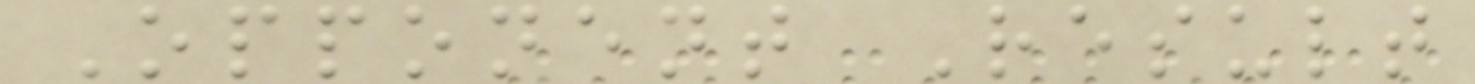Opponent Result
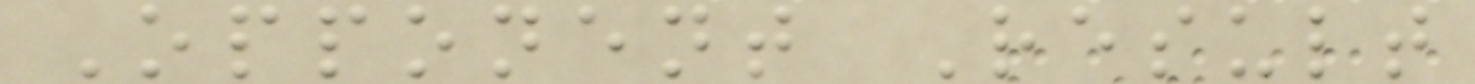Opponent Result
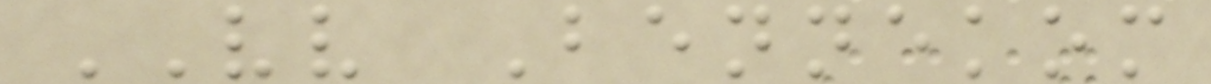VV Bennekom
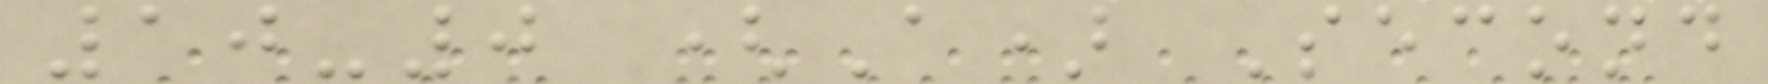10-0 (A) Second
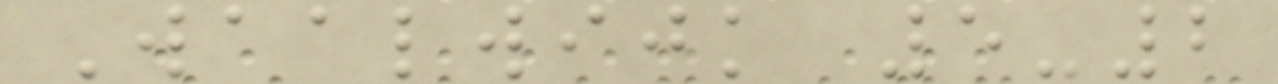Waalwijk 5-2
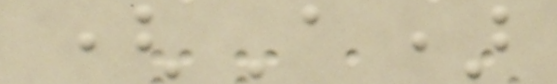(A)
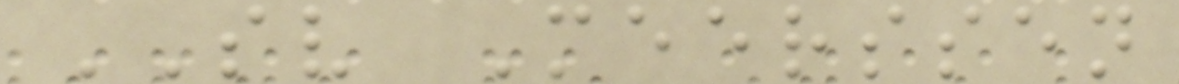SV Meerssen
